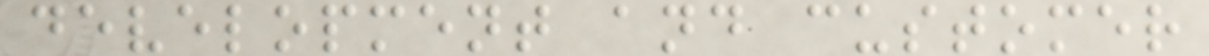development and customer
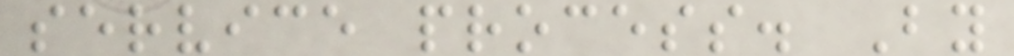service process. By
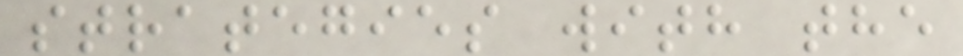strategies with the
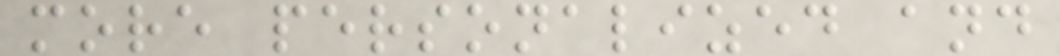more personalized and
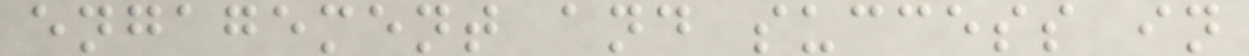engagement and success in
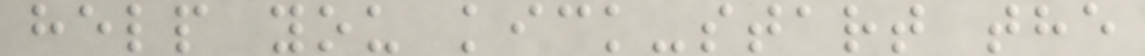help you kick-start the
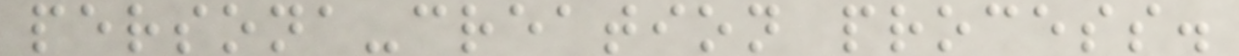persona-creation process.
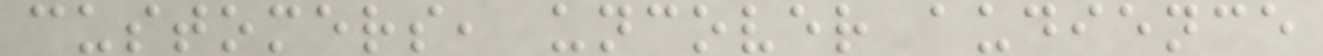customers, uncover audience
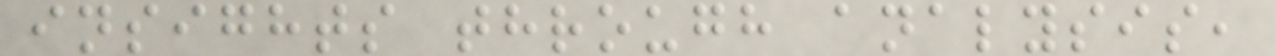insights through analysis,
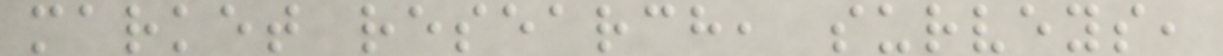market research, surveys,
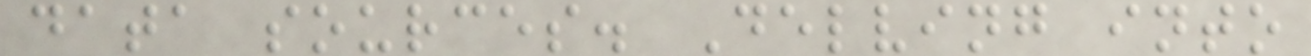data sources. Delving into
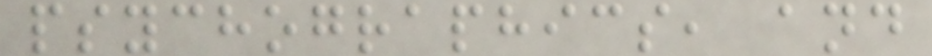psychographics, and
